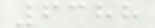6388
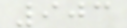903
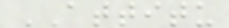ATTITU
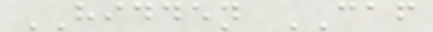HIDDEN CAF
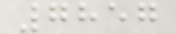7857
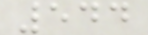544
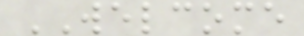WELCOME
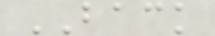BACK
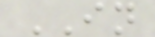IN
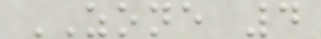ZONE 4
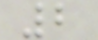2
